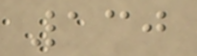130
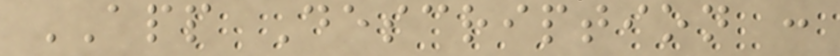APP Description :
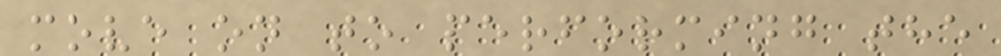move on to performing the
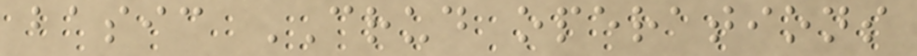basic CRUD operations
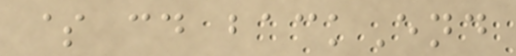$ cd backEnd
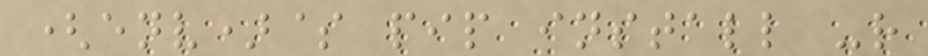(env)$ pip install -r
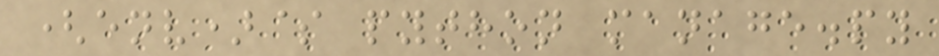(env)$ python manage.py
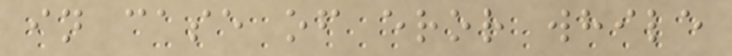in case of eror while
